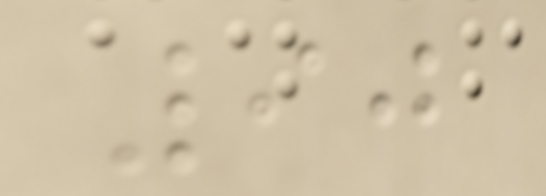90
